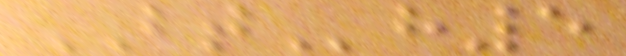BTh5
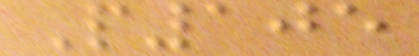P105
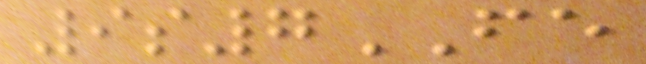9s7FE
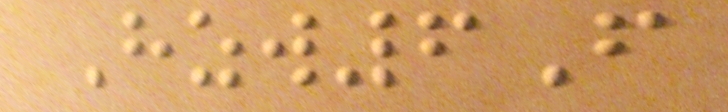Hzw6F
